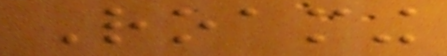Roaming
